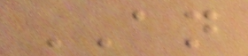AN
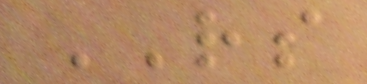RS
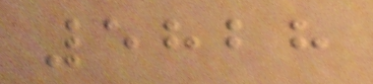5828
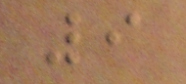9
